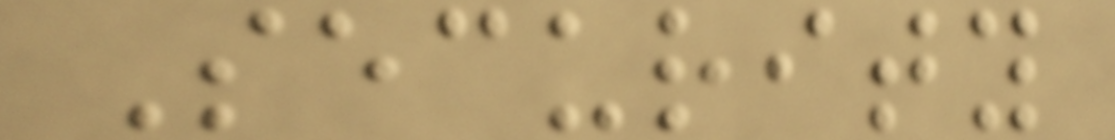Security
